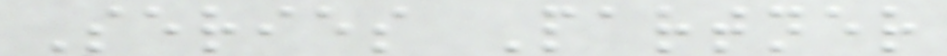Series Partner
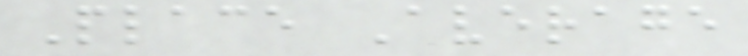Place Average
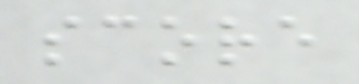score
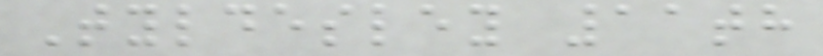Tyldesley 11th
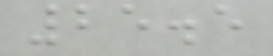25.5
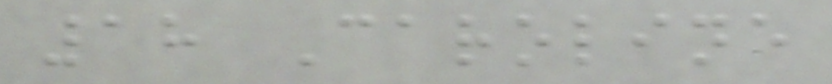18 Caroline
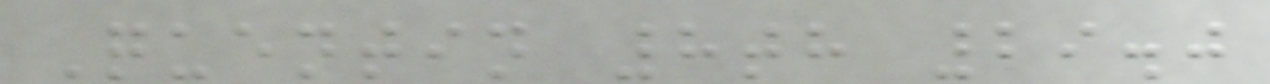Quentin 8th 29.0
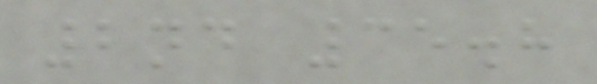2nd 35.8
